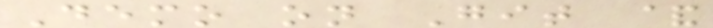Demo on Git &
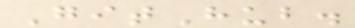GitHub.
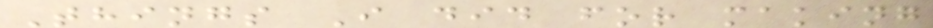Things I did for making
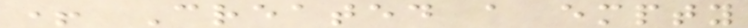+ Created a empty
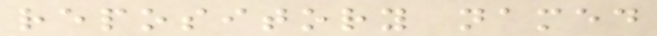repository named
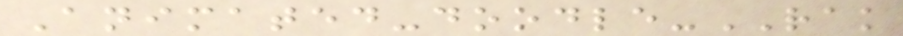Animated-doodle-RAK
